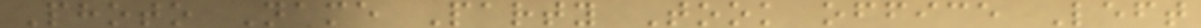Photo Name Party Took office Left
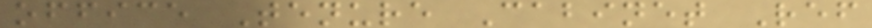office Tenure Cabinet Ref
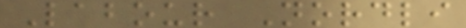Labour Nordli
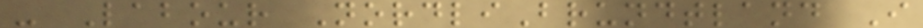- Labour NordliBrundtland I
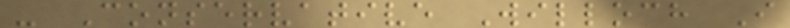- Conservative Willoch I
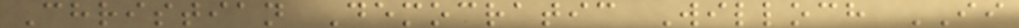Christian Democratic Willoch II
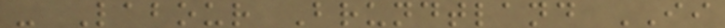- Labour Brundtland II
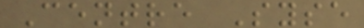Centre Syse
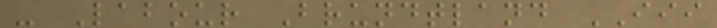- Labour Brundtland III
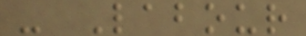- Labour
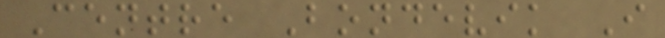Centre Bondevik I
